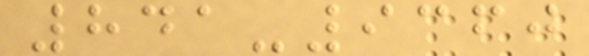841-9360
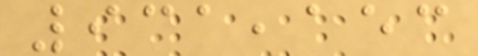931,153
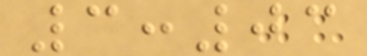3:03
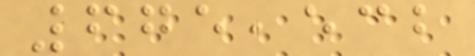675,532
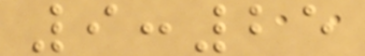9:25
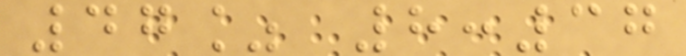47% 8:37
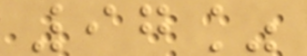97%
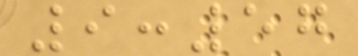9:57
